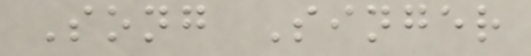Song Singer
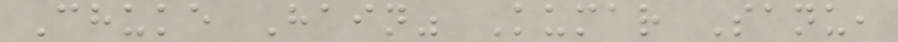Chuke Hain" Kumar Sanu,
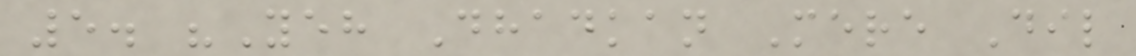5. "Yeh Dhadkan Mere Dil
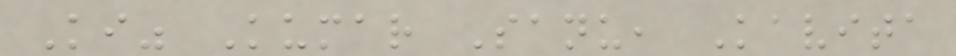Ki" Kumar Sanu, Kavita
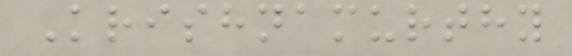Krishnamurthy
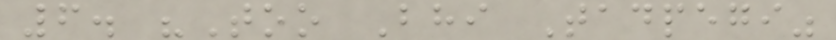6. "Too Bhi Tadpegi"
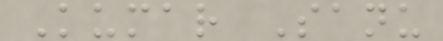Kumar Sanu
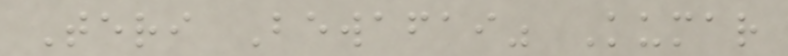Teri Bewafai" Kumar
